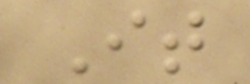It
